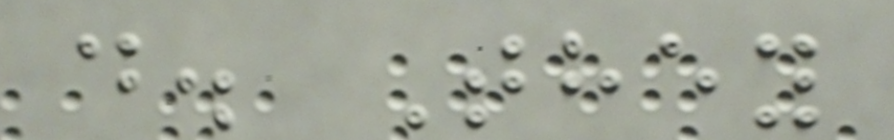d. They
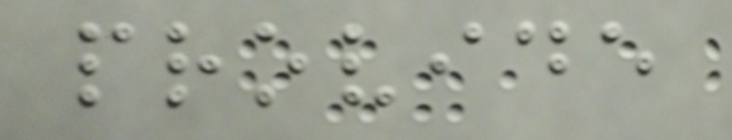provide
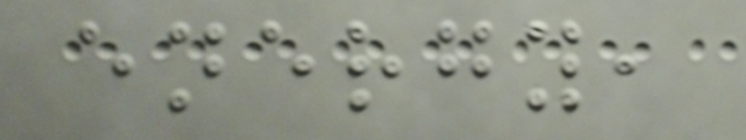energy,
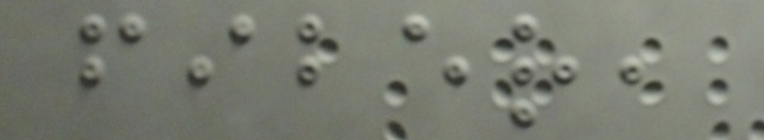fiber,
